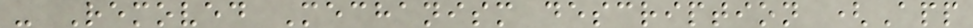- Removed Mechanism description (App
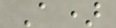A)
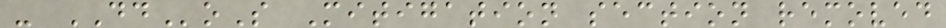- DDoS Mitigation section removed
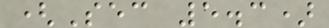(Sec 5.3)
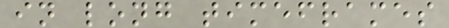in long timeframes
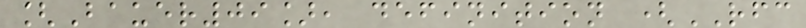[Bauer09], definition (RFC
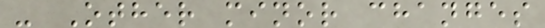- Other minor changes
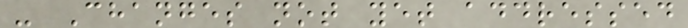- Changes not yet addressed
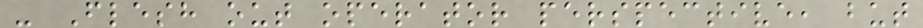- Flesh out operator perspective, but
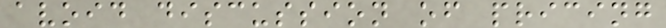avoid discussion of pricing
